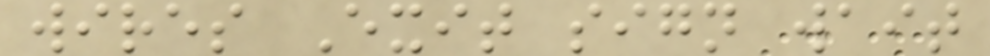wires Exit sign wait
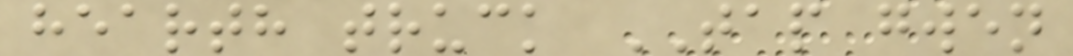hearth truck TAP gwen
